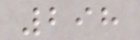298
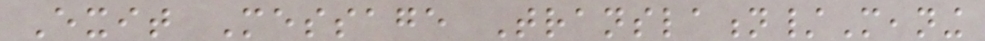Exit Message Translation/Meaning
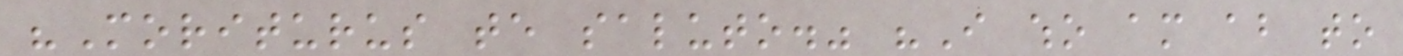"Moriturus te saluto." "I who am about to
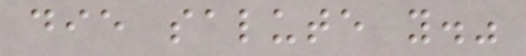die salute you."
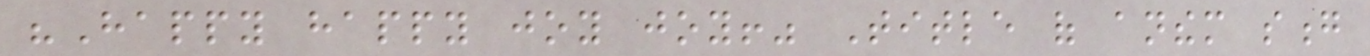"Happy happy joy joy!" Title of anthem song
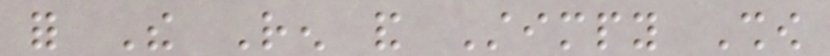for The Ren and Stimpy Show
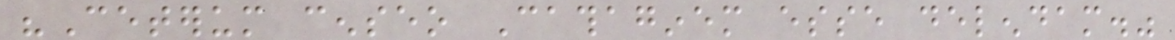"Ceterum censeo Cathaginem esse delendam."
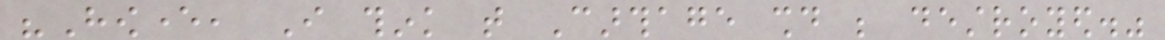"However, I think that Carthage should be destroyed."
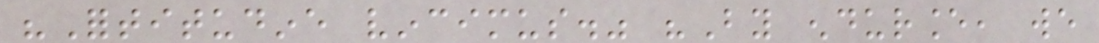"Fortitudine vincimus." "By endurance, we
